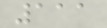111
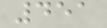451
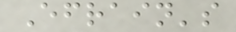Efrain's
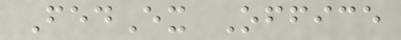FedEx Office
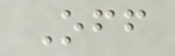Off
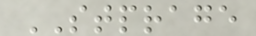STPRAGE
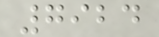7924
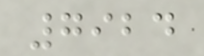7924
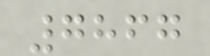7867
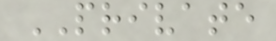PRIVATE
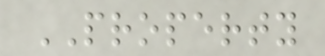PROPERTY
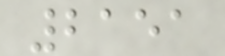2151
